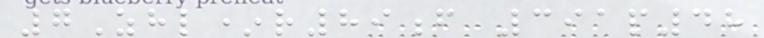7Zhl*r89f 391p48
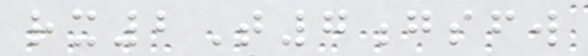rx2T7gsfw
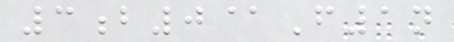3b0@F1n
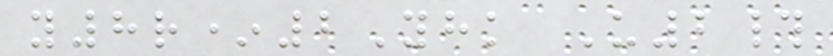y8r*2Yhk U2#
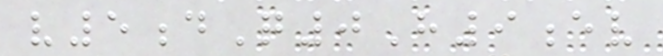v5dQ0H9ev
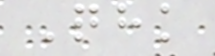Qhk
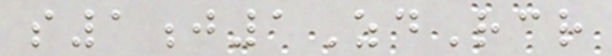s1j1ZdRcr
